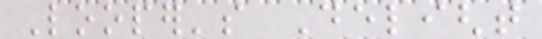Looper's Delight
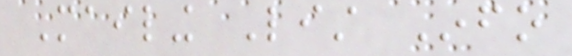Mailing List Info
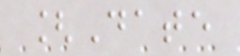[Date
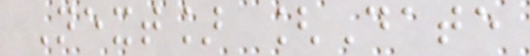Next] [Date
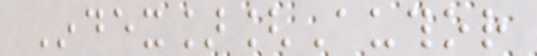Index][Author
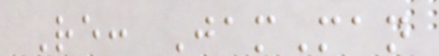Re: JamMan
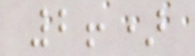2!)
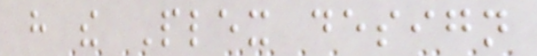have the Plex design
